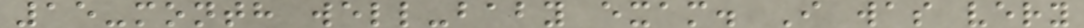15-month well-baby exam. I was very
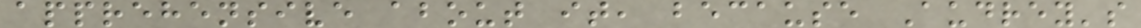apprehensive about it, because Audrey's
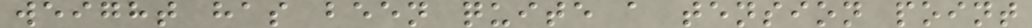weight has been quite a tension point
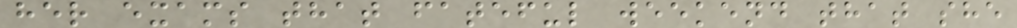her exams that fateful weekend that she
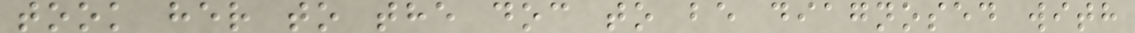took her to the doc to be diagnosed with
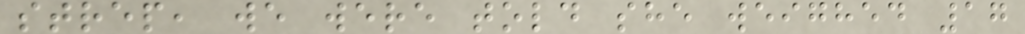strep, we were told she weighed 17
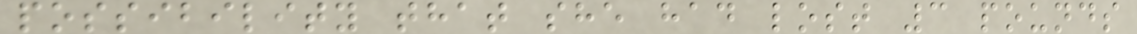possibility that she had lost 3 pounds
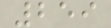259
